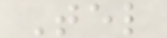Tel
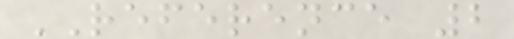REFERENCE 2
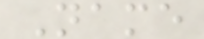Name
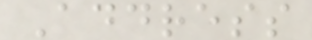Address
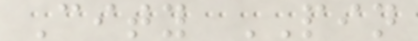City PIN
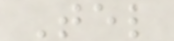Tel
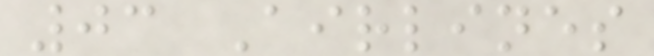03 Airlines
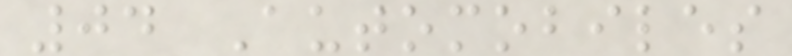04 Automobiles
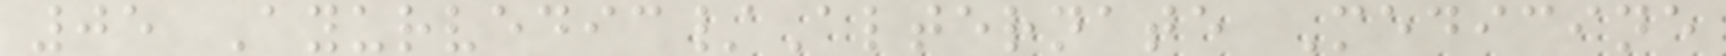05 Ayurvedic/Alternate Medicine
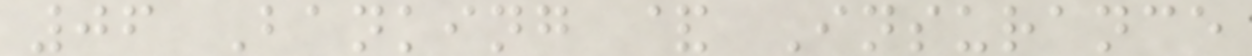06 Banking & Insurance
